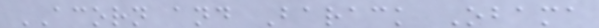ACORN and Barack Obama
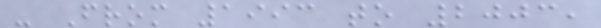- From 1993 to 2003,
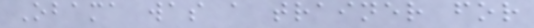Obama was a trainer for
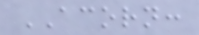ACORN:
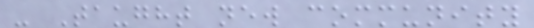- Taught new community
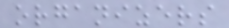organizers
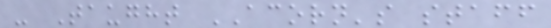- Taught ACORN's staff
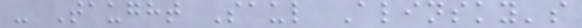- Taught Saul Alinsky's
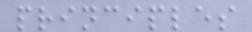principles
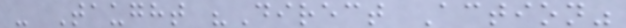- Taught "Direct Action"
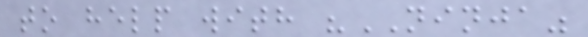to help with "NINJA"
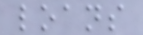loans
